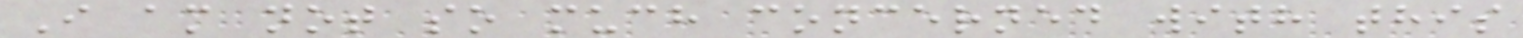I am not so much concerned with this
